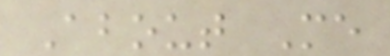About Me
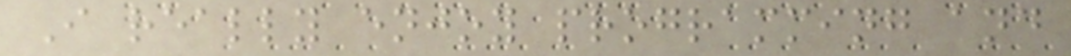I really enjoy programming and
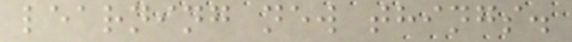learning new things.
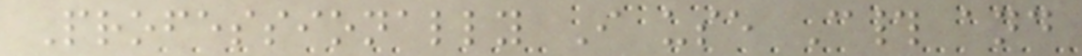Professionally I use C# and
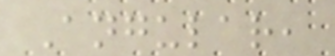Angular,
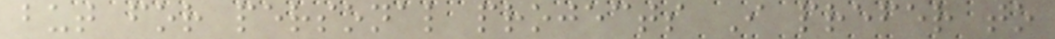but for personal projects I prefer to
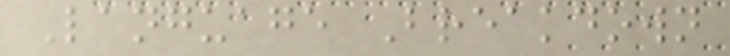Language Breakdown
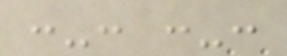:-: :-:
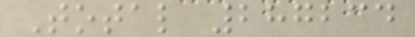Total 287234
